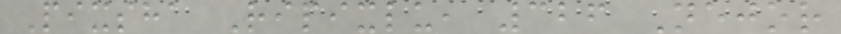Pixsha Ripixlu, 326 Nejor
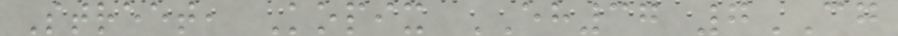Street, Kopix EH37 7CG
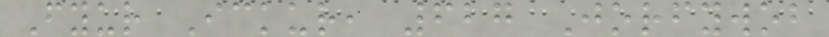Fyur Ickur, 627 Jorfywob
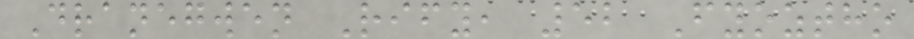Dranegwen Rify, 52 Fyoztho
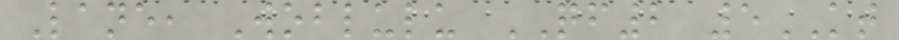Lane, Woblulu QF2 5KT
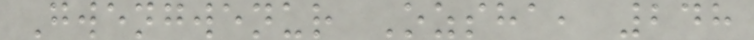Gwengwenur Ozsha, 248
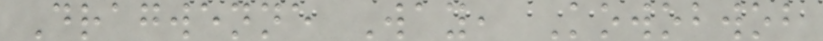Dragwenne Way, Kowobwob
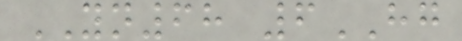YN68 6HG
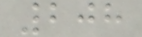208
